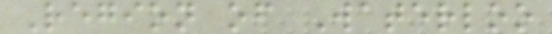Region of Waterloo
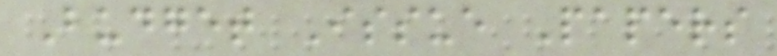Budget Issue Papers
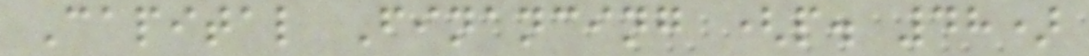Capital Financing (p. 48)
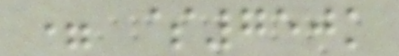= $750k
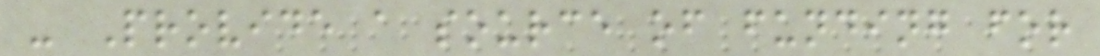- Provide a source of funding for
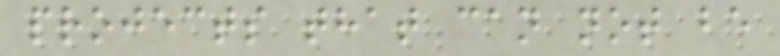projects that can not be
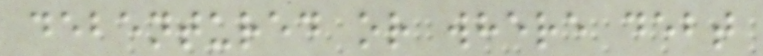debentured or where debt
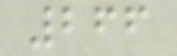266
